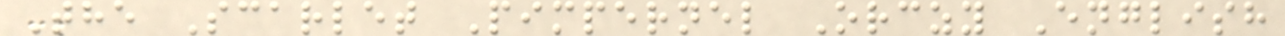The Scarlet Pimpernel Orczy English
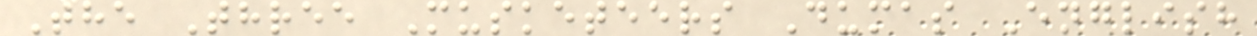The Three Musketeers Dumas English
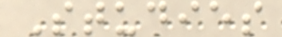Studies
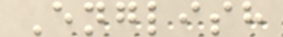English
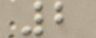2
